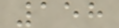158
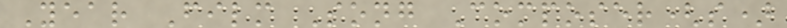Year Film Song Composer(s)
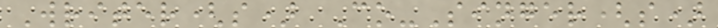Writer(s) Co-Singer(s)
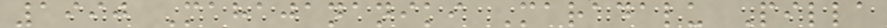1990 Mahajananiki Maradalu Pilla
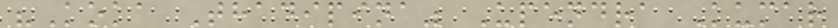"Koka Thadipina" Upendra Kumar
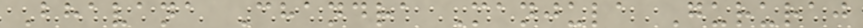Bhavana Chandra Manjula Gururaj
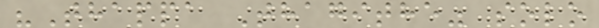"Thappa Thagithe" solo
